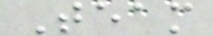Team
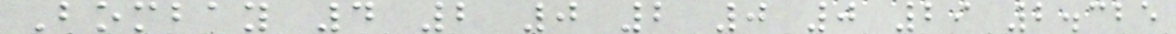Bombay 4 2 0 2 0 0 29 2.325
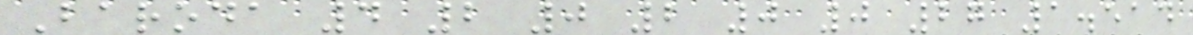Baroda 4 2 0 2 0 0 27 1.514
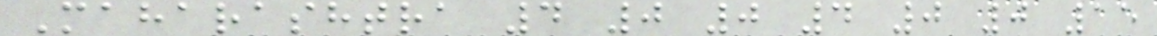Maharashtra 4 0 0 4 0 0 15
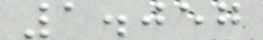1.057
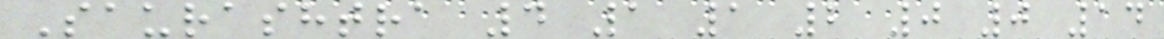Saurashtra 4 1 1 2 0 0 14
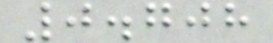0.708
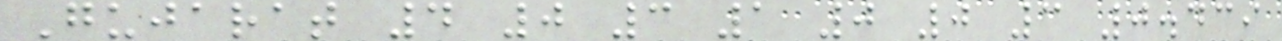Gujarat 4 0 3 1 0 0 3 0.439
